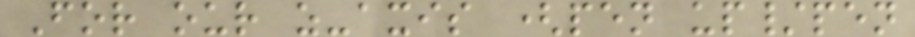For our z-axis (pen up/pen
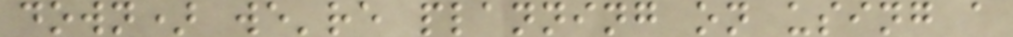down) we're planning on using a
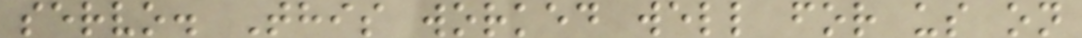servo. This worked well for us on
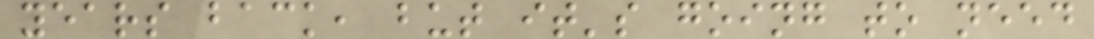years back, but it's going to need
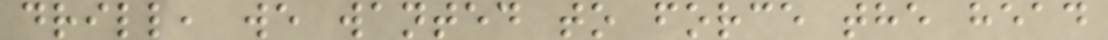drill, we wanted to force the head
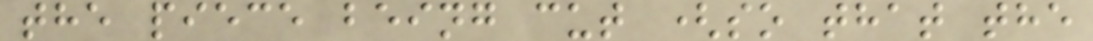the piece being cut (so that the
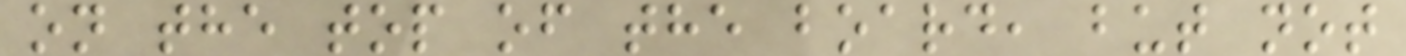on the top of the board, but not
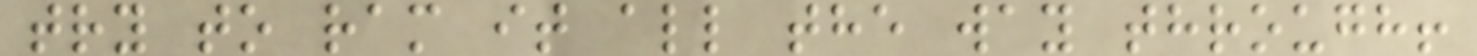try to ram it all the way through!
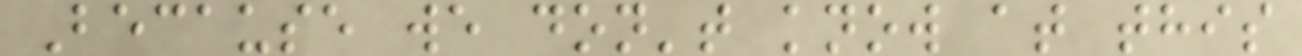Because we don't know at this
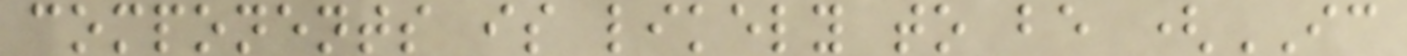components is likely to be (IC
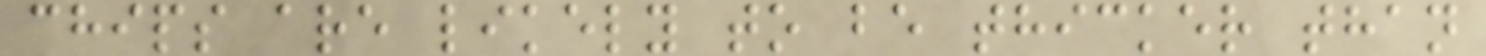chips are likely to be thicker than
